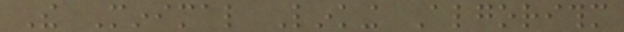The Minimal Linking Algorithm
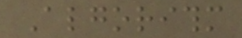Algorithm
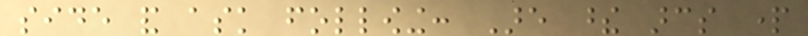side and ask following: Are these arcs part
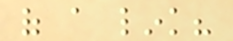of a link?
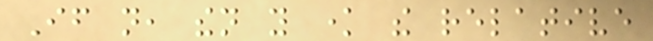If not, then you know the relative
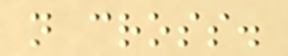not cross.
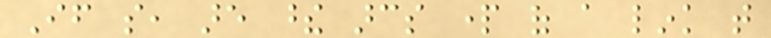If so, are these arcs part of a link that
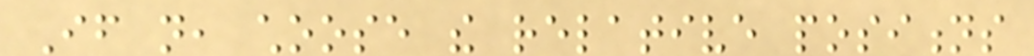If not, choose the relative positions
